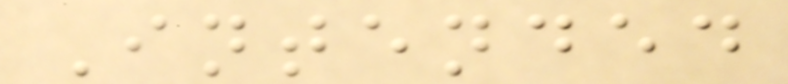Intended
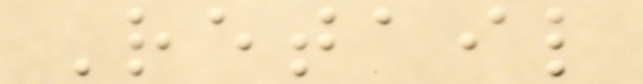Retail
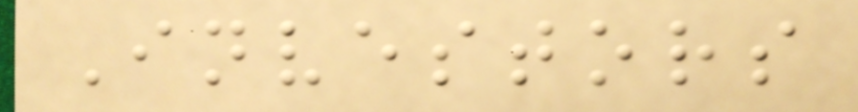Investors
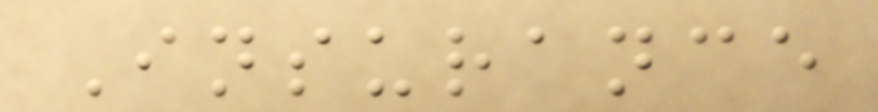Insurance
